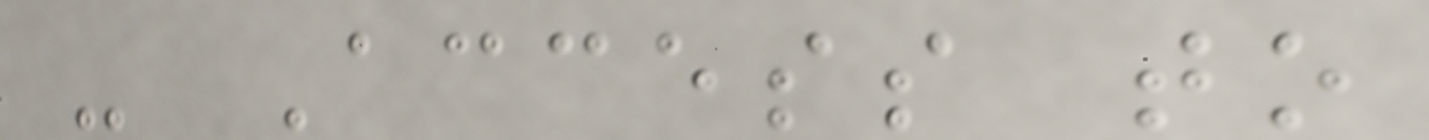- Access to
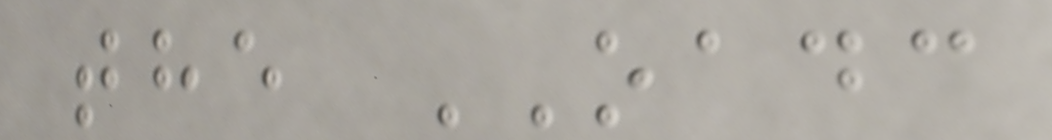the OADC
